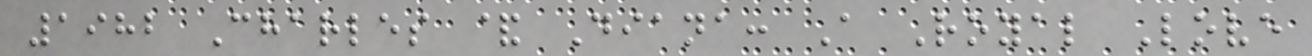1982 Charles & Diana: A Royal Love
